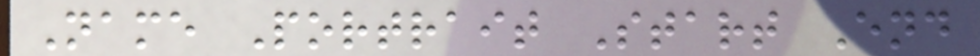Name Portrait Start End
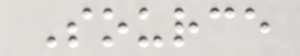Source
